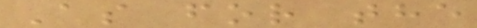As for the
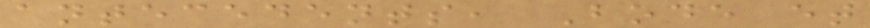antecedents, Bode et
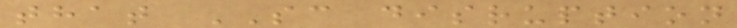that SC disruption
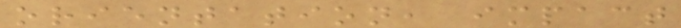orientation, impact
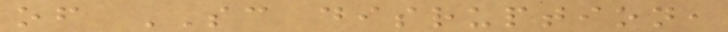of SC disruption,
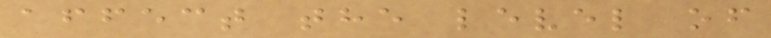affect the level of
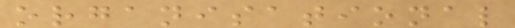organisational
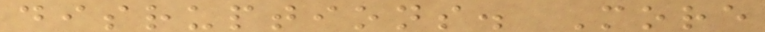disruptions. More
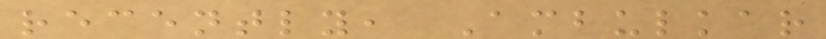recently, Ambulkar
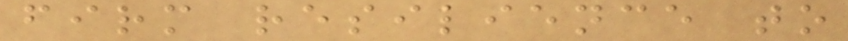firm resilience to
